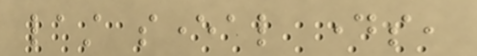last several days,
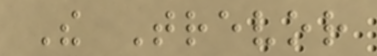The Trevor
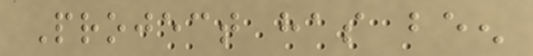Project has been
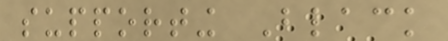supporting Black
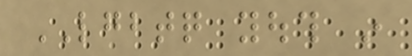LGBTQ youth in
